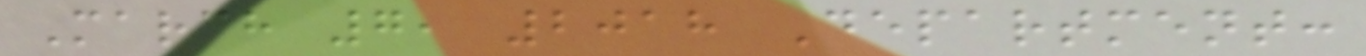March 7, 2018 Department:
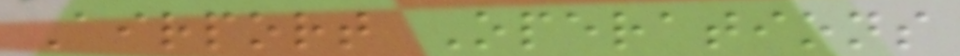Airport Operations
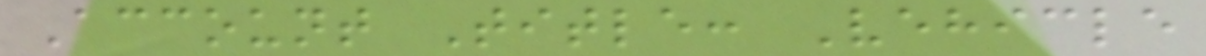Account Title: Vehicle
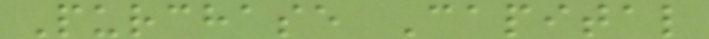Purchase Capital
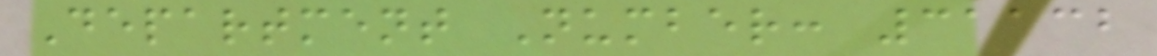Department Number: 31132
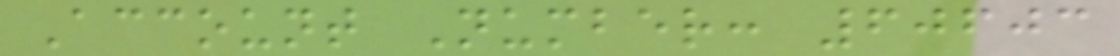Account Number: 60603
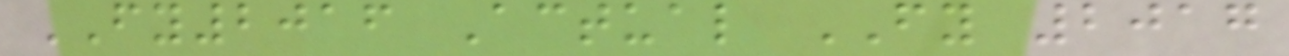FY2016 Actual FY 2017
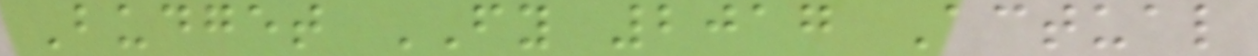Budget FY 2017 Actual
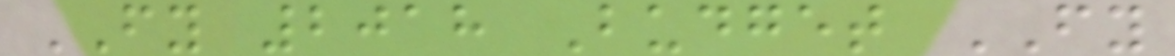FY 2018 Budget FY
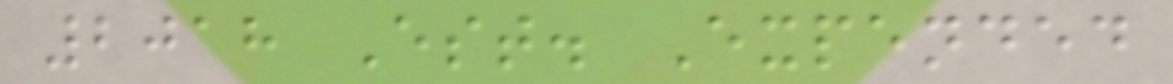2018 Est. Expended
